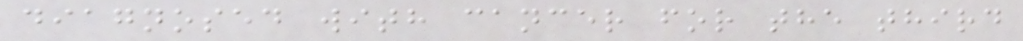diagnosed with cancer for the third
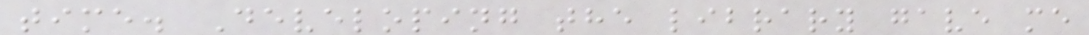time. Developing the library gave me
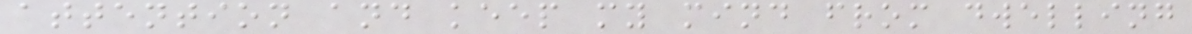attention and keep my mind from dwelling
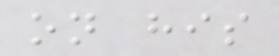on his
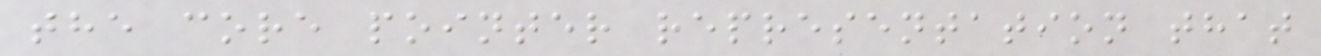the core pointer representation that
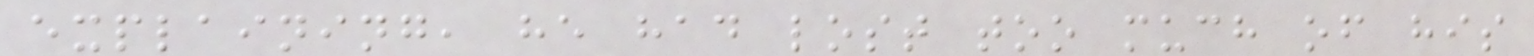explaining, he had lost too much of his
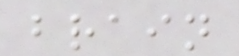brain
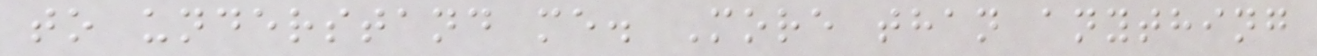to understand me. More than anything
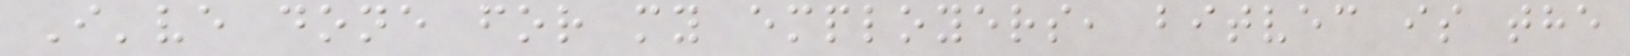I've done for my employers, bitvec is the
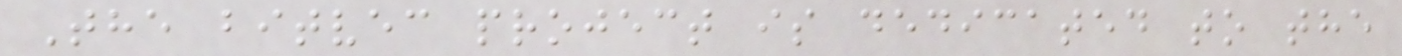The bitvec project is dedicated to the
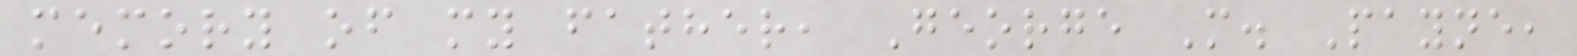memory of my father, George M. Payne,
